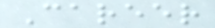Career
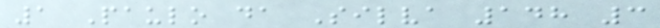1 Paulo da Silva 148 3
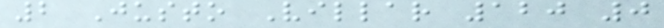2 Justo Villar 120 0
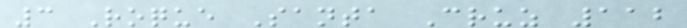3 Roque Santa Cruz 112
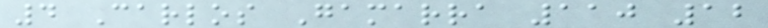4 Carlos Gamarra 110 12
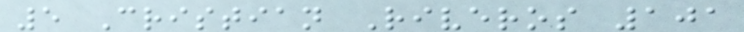5 Cristian Riveros 101
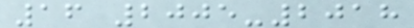16 2005-2018
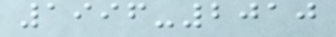1996-2010
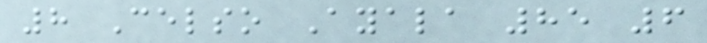8 Celso Ayala 85 6
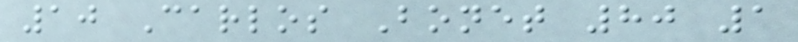10 Carlos Bonet 80 1
